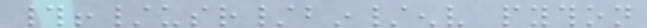#!/usr/bin/env python
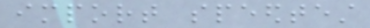import speedtest
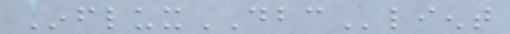InfluxDBClient
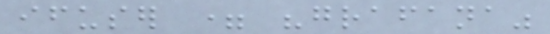ifuser = "grafana"
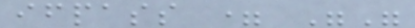ifpass = ""
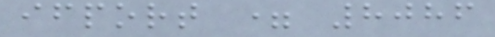ifport = 8086
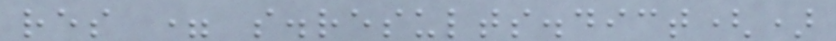res = s.results.dict()
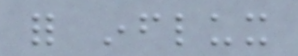for influx
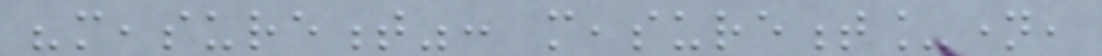"measurement": measurement_name,
